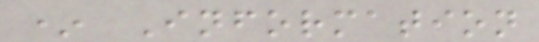* Information
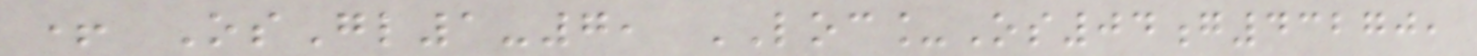+ OsGl1-7, LOC_Os04g43270,
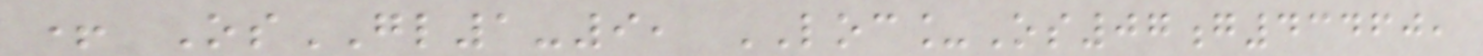+ OsGL1-9, LOC_Os07g43460,
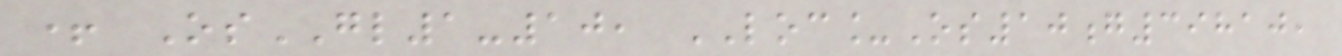+ OsGL1-10, LOC_Os10g39810,
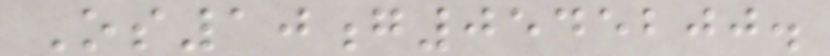Os10g0545200.
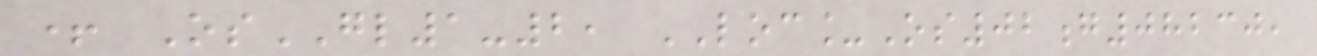+ OsGL1-2, LOC_Os02g08230,
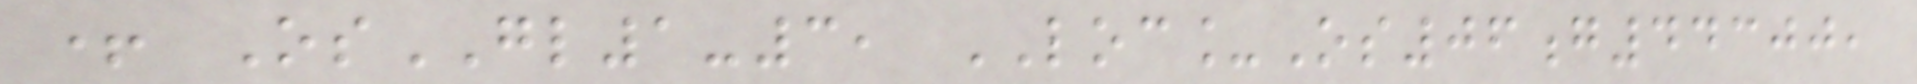+ OsGL1-3, LOC_Os06g44300,
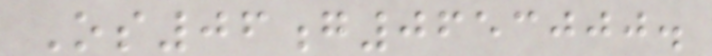Os06g0653000.
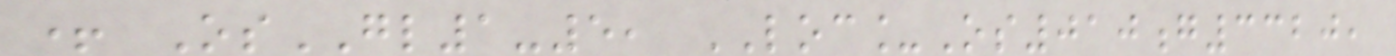+ OsGL1-5, LOC_Os010g3320,
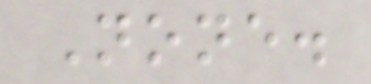None.
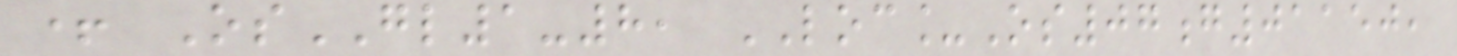+ OsGL1-8, LOC_Os07g01150,
